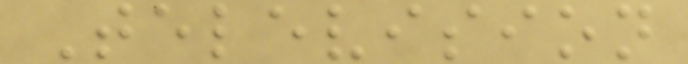Television
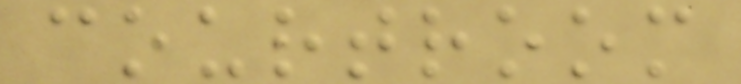courtroom
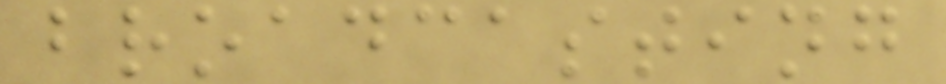broadcasting
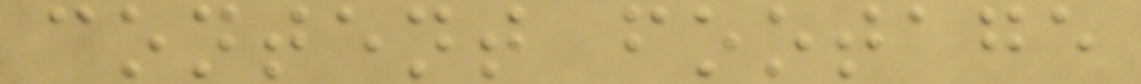content footage
